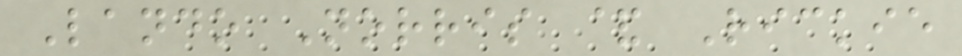Lando Norris & Rickie
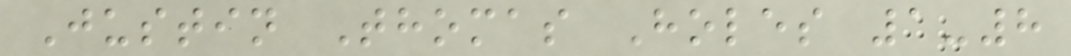Justin Thomas Holes 1-8
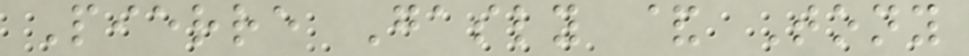Pierre Gasly & Tony
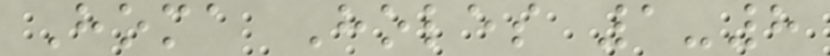Homa Holes 1-8
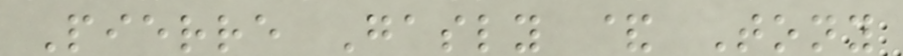Pierre Gasly & Tony
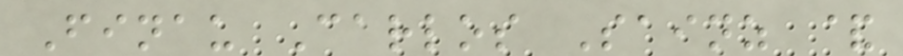Finau Carlos Sainz &
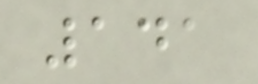141
